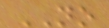NO
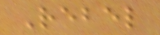Rebel
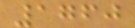1760
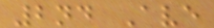2nd Ave
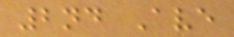2nd Ave
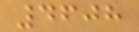4608
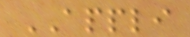APPLI
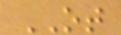OT
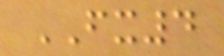FX4
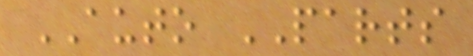AUTO PARTS
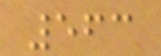563
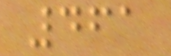461
